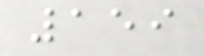159
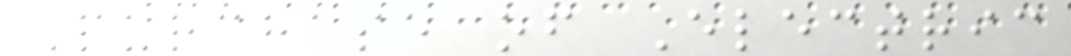Purchase of Electric
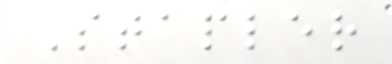Stapler
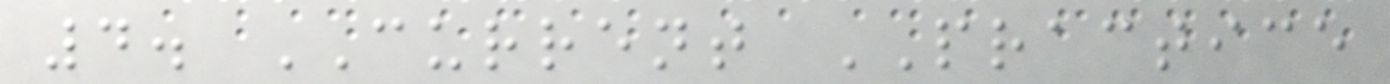4. CURRENT PRACTICE
